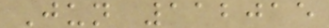Jun 112015
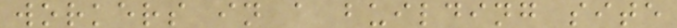workers in a building site
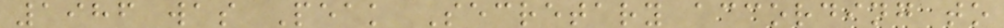1986 was Peak Secretary according to
